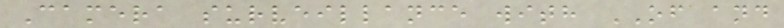Camera surveillance with OF and
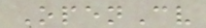OpenCv
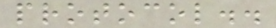protocol..
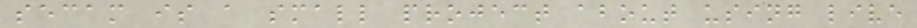secam is a small project about using live
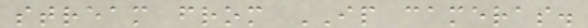stream from IP cameras.
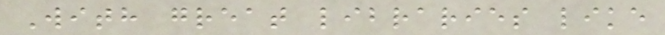With great libraries like
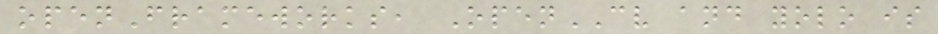openFrameworks, OpenCV and yolo is
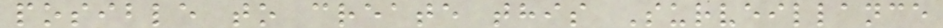posible to create this Surveillance
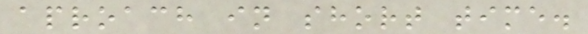aproach in short time.
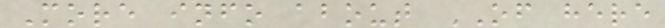More info about OF here
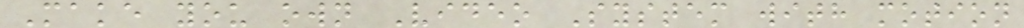Make you own Video System with motion
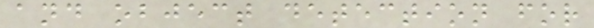and object detection for
